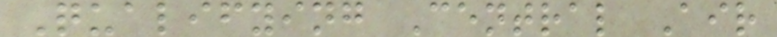Qualifying Central Air
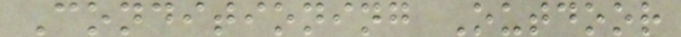Conditioning Outdoor
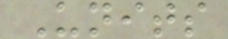Units
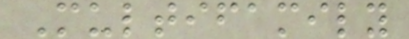Multifamily
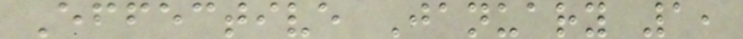Effective January 1,
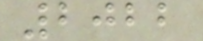2022
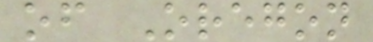of Oregon
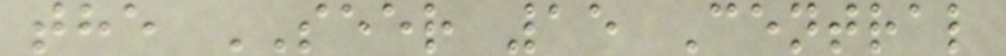the SEER 15 Central
